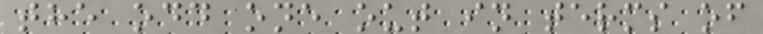the odd one out in terms of
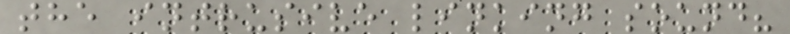the intrusive linking sound?
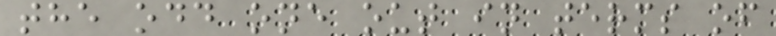the odd one out in terms of
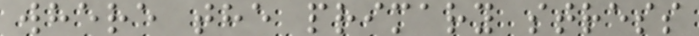where the primary stress
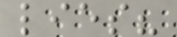lies?
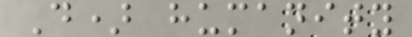D) humanity
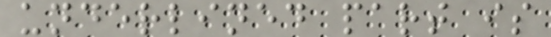underlined part is
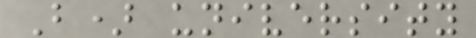B) university
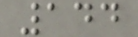144
